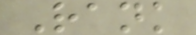Rank
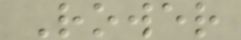Rower
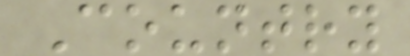Country
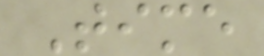Time
